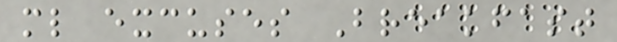ml excuses Breakfast
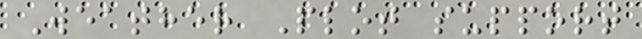Weather Plot support
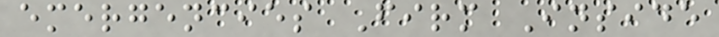emergencies Firm Inside
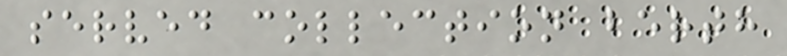served collection berth
